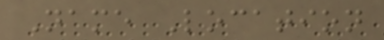Name Location
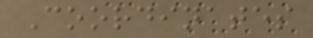Coordinates
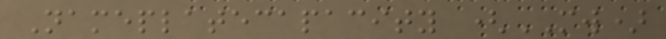Nameplatecapacity (MW)
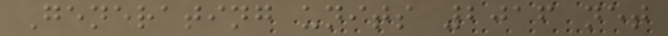Generating units 2016 net
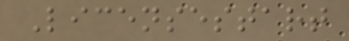Licensestart
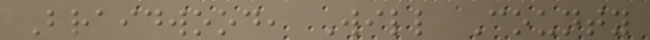Braidwood, Will County
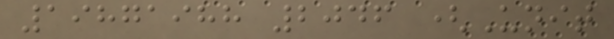19871988 2046 (Unit
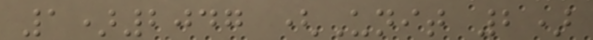1)2047 (Unit 2)
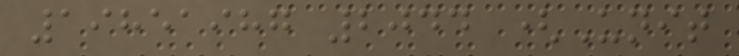19851987 2044 (Unit
